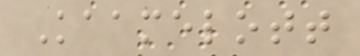Kaamelott
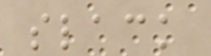slack
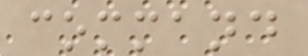command
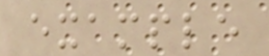example
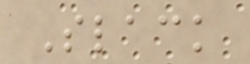Slack
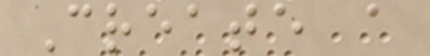Create a
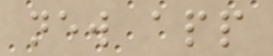new app
